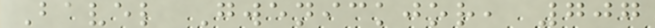Bavel Gwenickjor, 707
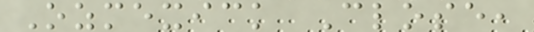Ozmexick Close,
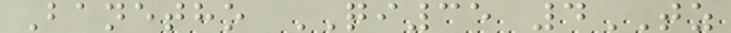Banetho QI35 4TZ
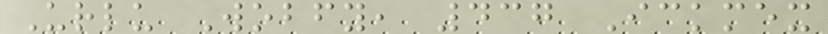Urlu Wobfy, 437 Ickmex
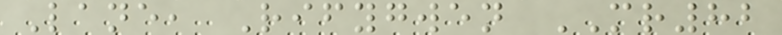Lane, Rifygwen MR82
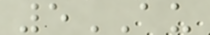5AU
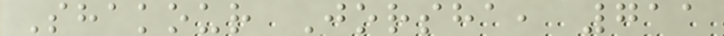Shakour Jorsha, 711
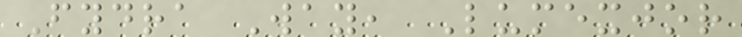Fydra Way, Lumexjor
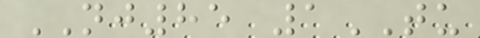NJ85 1TU
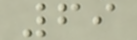69
